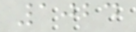1024
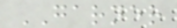GARNER
